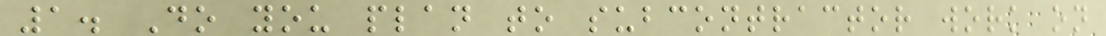1. Do you plan to subcontractor work on
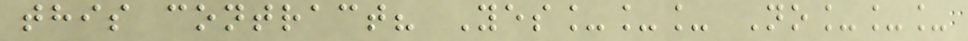this contract? Yes___ No___
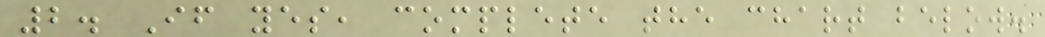2. If yes, complete the chart below.
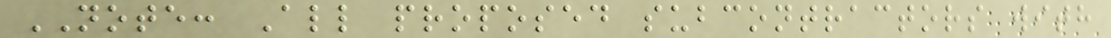NOTE: All proposed subcontractors with
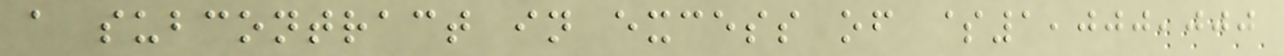a subcontract in excess of $1,000,000
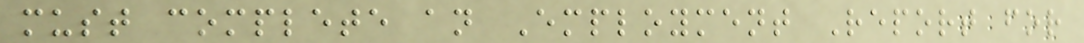must complete an Employment Report for
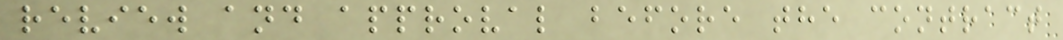review and approval before the contract
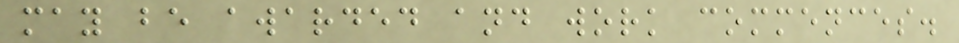may be awarded and work commences.
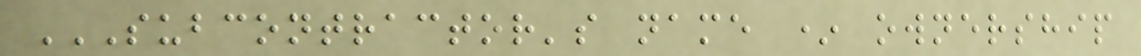SUBCONTRACTOR'S NAME * OWNERSHIP
